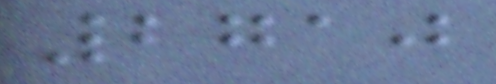2710
